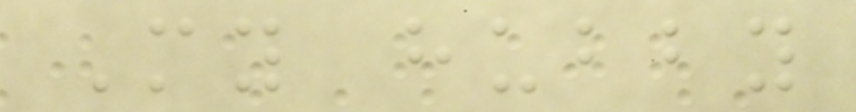My hubby
